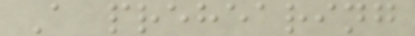A prehearing
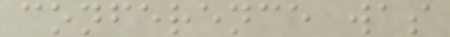conference was
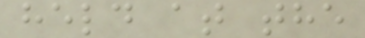held at the
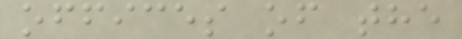offices of the
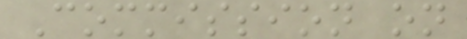Commission on
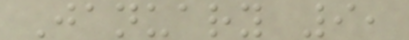January 9,
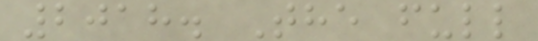2018. The full
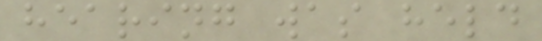hearing was held
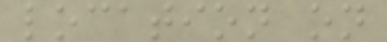location on
